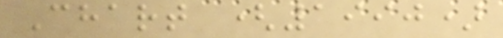Chart (1990)
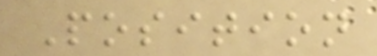Position
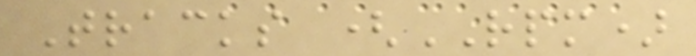Tracks (RPM)
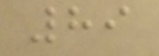89
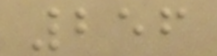256
